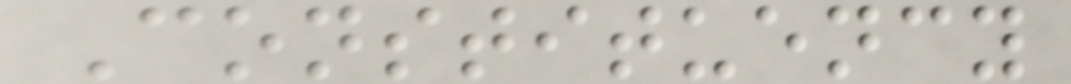Constituency
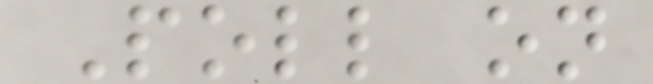Poll on
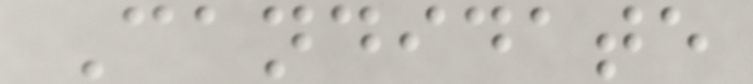Candidate
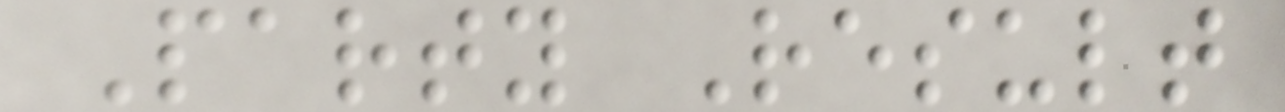Party Result
